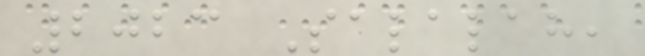2023 Salalah,
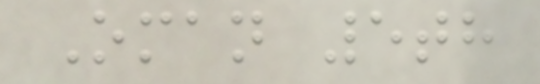Oman 5th
